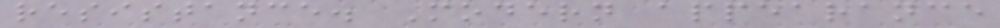resistance. Modern appearance
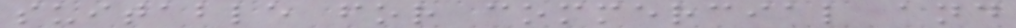suitable for commercial and
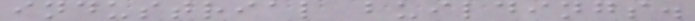industrial buildings.
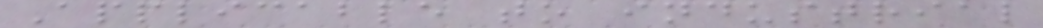Applicable to industrial
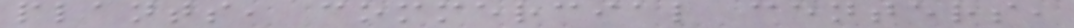plants, commercial centers,
